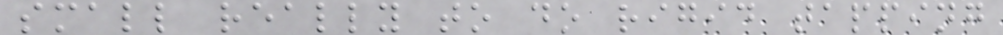small really to do rigid tapping
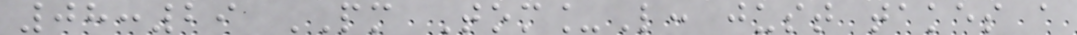08:29 PM Tom_L: just takes a
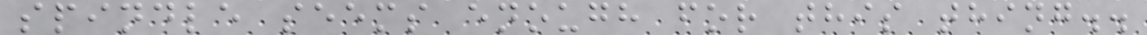spindle seems enough for this thing..
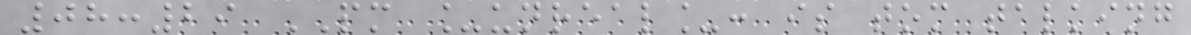08:29 PM _unreal_: is tom talking
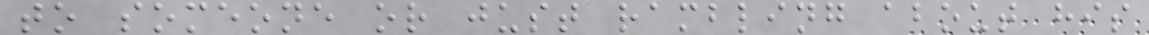to someone or just rambling about his
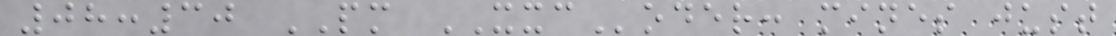08:30 PM XXCoder: mines just
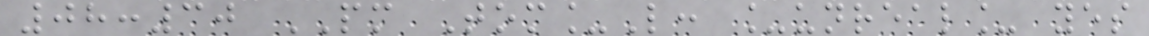08:30 PM Tom_L: _unreal_ yes
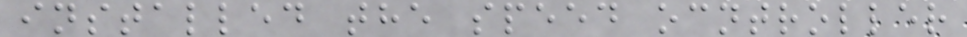installed the speed ocntroller
